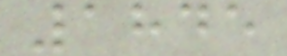1845
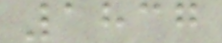1837
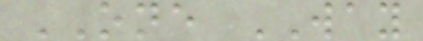ONE WAY
